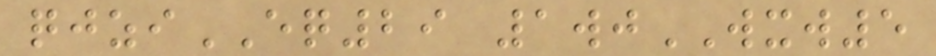qjziEQ29 1wjWXW5
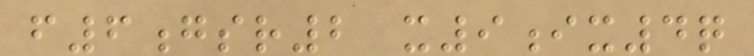f6gsr2 x9ix4q
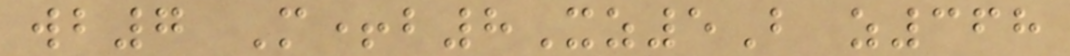wb7 M+b8Xz5B z368
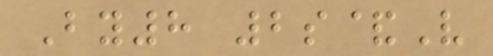By8 2s&V
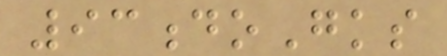93doGks
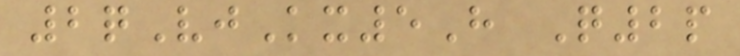2qVjKx5H Q2p
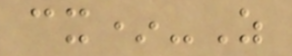cx*-Z
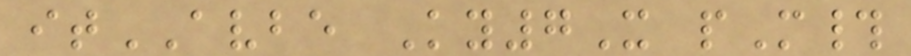itAVBE Ky7X pM#
